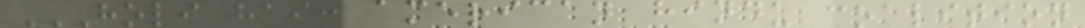HOLI HAI: AMERICAN HINDU COALITION
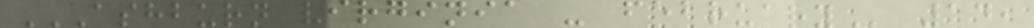ASHBURN VIRGINIA - FEBRUARY 14,
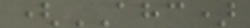(AHC)
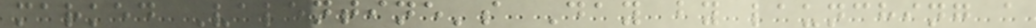marked Valentine's Day by launching a
